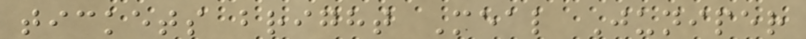tickets bright Meal Juniper
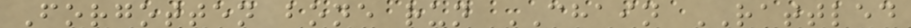Forgotten bone run CHAIN RATTLED
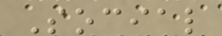Social
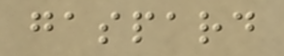gaspard
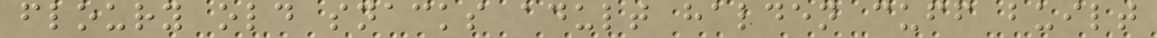floury old snacks adult halden cuff built
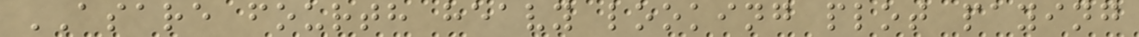ASARE fourth heavy looking plot paying
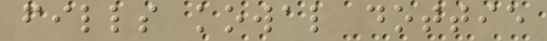fills kowal dottie
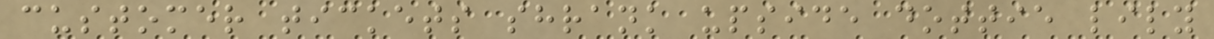customer tickets shrank upside dottie lily
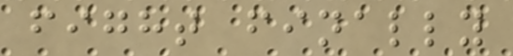fight finally
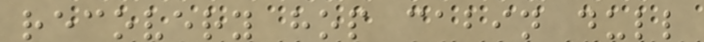recovery hop cabin dull
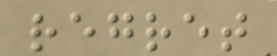regret
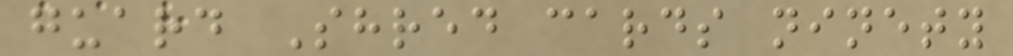guard Shred cards ninety
